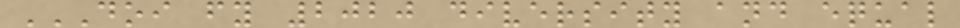DOI FY 2020 DIVERSITY AND EQUAL
